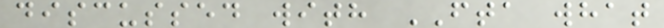discussed with FTA what
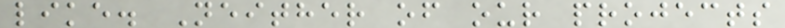like. Neither of our projects
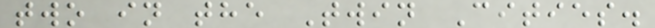two in the Twin Cities.
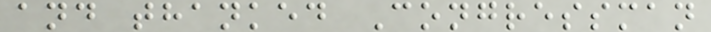and thanked Congressman
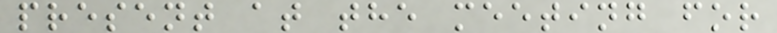present at the meeting for
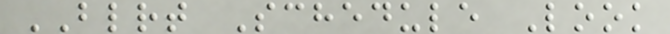BLRT Schedule Look
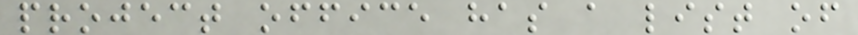project office has a list of
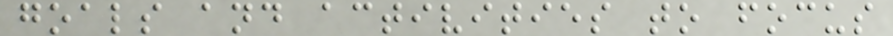goals and activities to focus
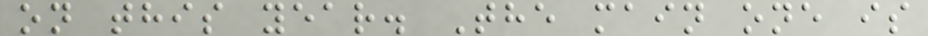on this year. The main one is
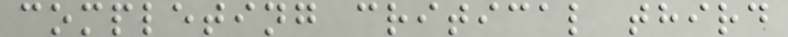completing critical third
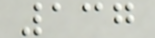137
